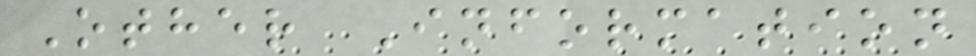Other Information
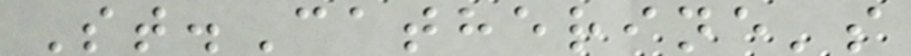St.Catherine's
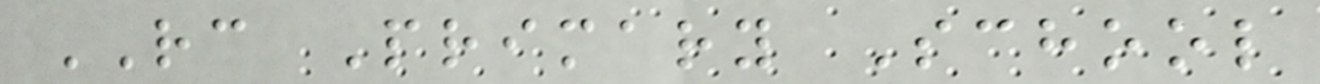RC Primary School
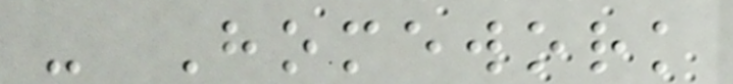- Homework
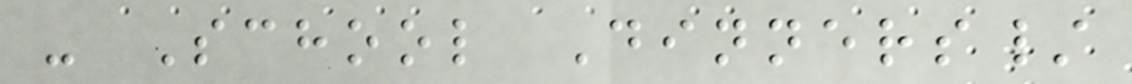- School Dinners/
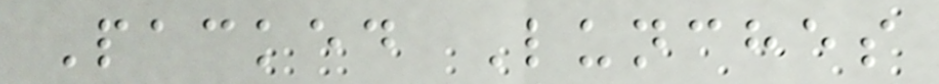Packed Lunches
